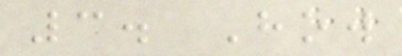3. How
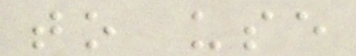to use
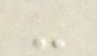-
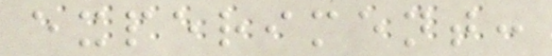experiment:
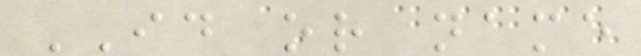ID or name
